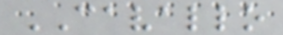CAVALLO
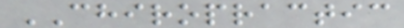CHIROPRACTIC
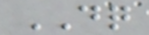DQ
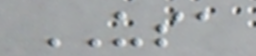USA
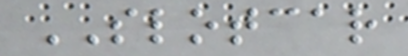SLOTCAR
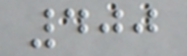400
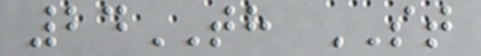24TH ST
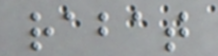rabat
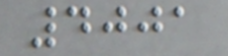4001
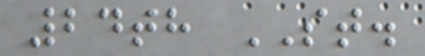24th ST.
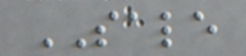SALE
